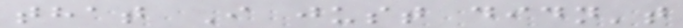that I just didn't
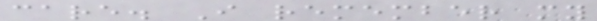care. I remember my
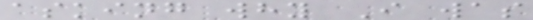asking why I was
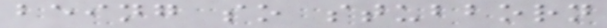being so stubborn
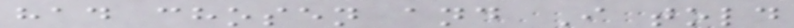had chosen and I told
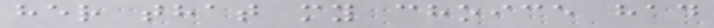her that my choice had
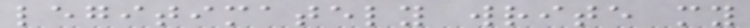legitimately write my
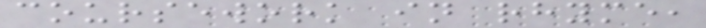coursework in rhyme,
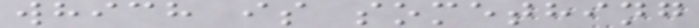which is something
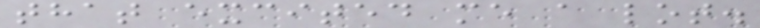that excited me a lot.
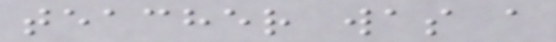teacher was a
